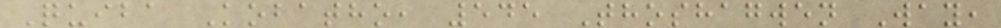Quiba Kobatho, 545 Thoshagwen Way,
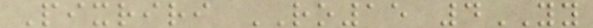Pixriri RO15 4YY
